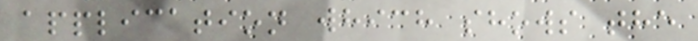application which shows the
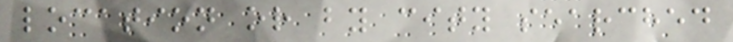location or by city searched
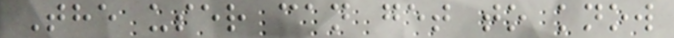The user can get to know
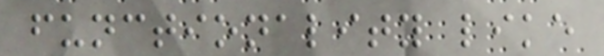functionality like
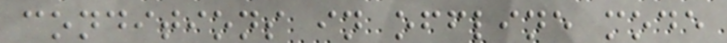conditions in offline mode
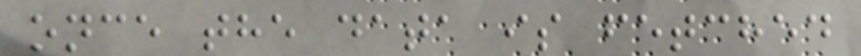once the data is fetched
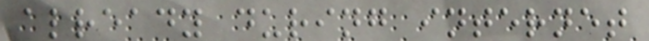already during internet
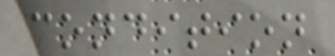condition
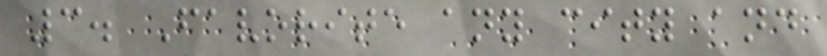3. Favorite any city and
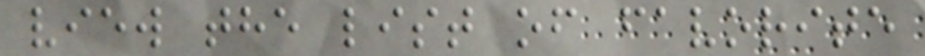view the list of favorite
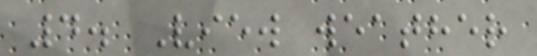4. View weather
